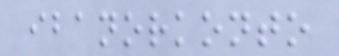ibanorkonto
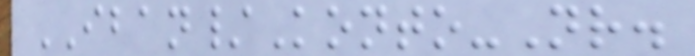IBAN/Konto-Nr.
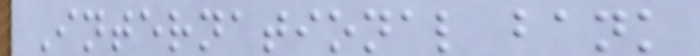International bank
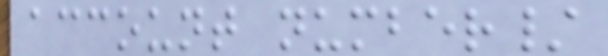account number/
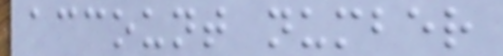account number
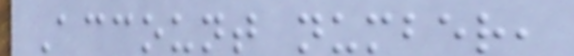Account number,
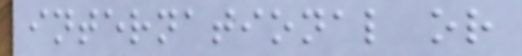international or
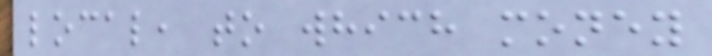local, to which money
